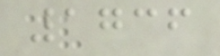1736
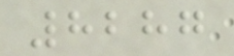8287
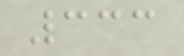333
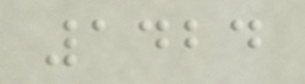1424
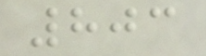803
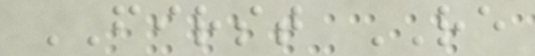FIRST RE
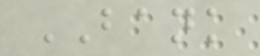BANK
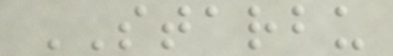STARBU
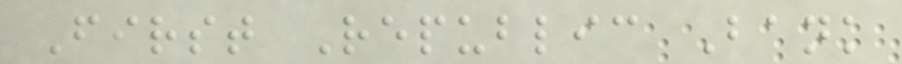First Republic Bank
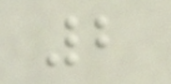2
